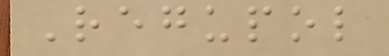Regupol
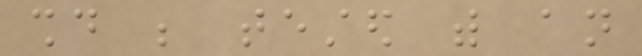should be tested with an
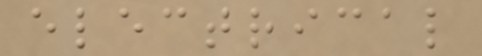electrical
